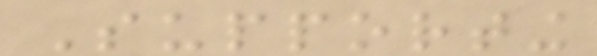Supporting
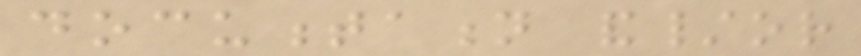documentation and/or
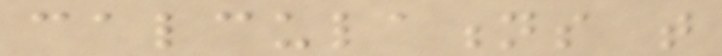calculations that
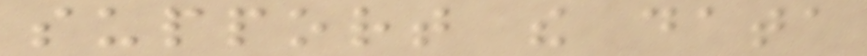support the data
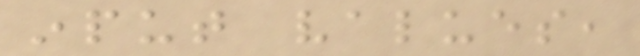input values,
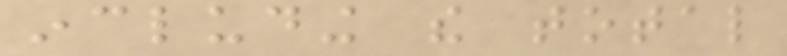including the total
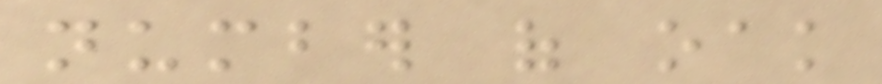number of oak
